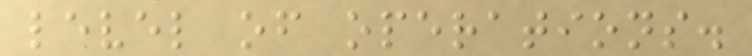level of operations.
